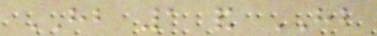HB 1 and HB
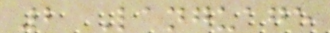2 Language
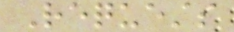Requests
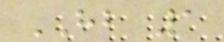HB 1
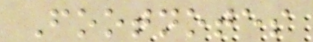Footnotes
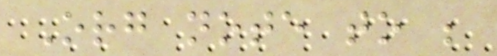Org note to be
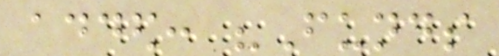added: "Funds
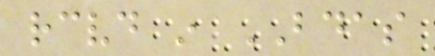received in BDAS
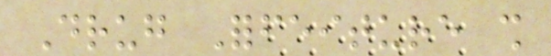Drug Forfeiture shall
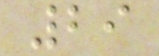29
